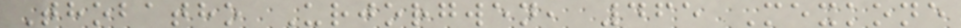Thobatho Urjorgwen, 465 Mexkone
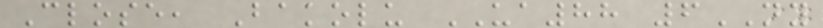Close, Bakolu UA88 6NY
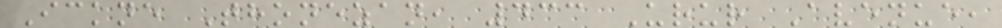Ickne Thonezan, 433 Urur Avenue,
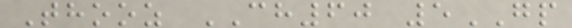Thooz CH60 5GP
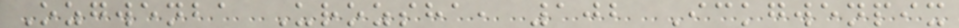Ozgwenba Urozsha, 102 Ickgwenpix
